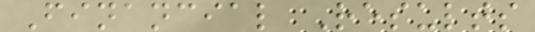Financial Results
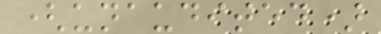(unaudited)
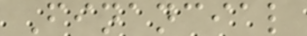Financial
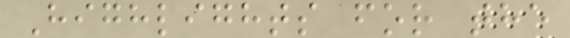Highlights for the
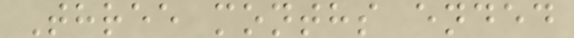Three months ended
